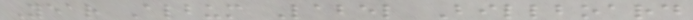Year Album Label Billboard
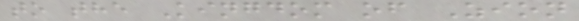to the Kingdom of Zion
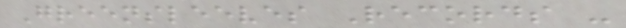Greensleeves Records -
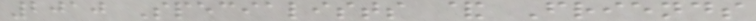2010 Specialists & Friends
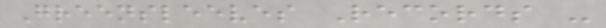Greensleeves Records -
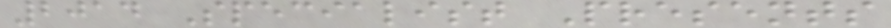2014 Specialist Presents
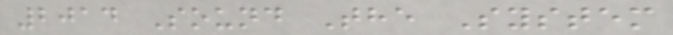2014 Sound The System
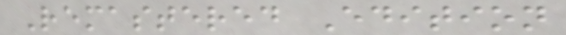Remastered Edition
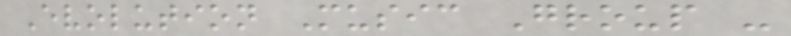Evolution Music Group -
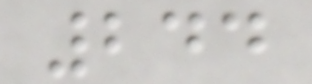244
